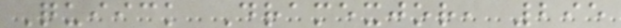Quiick Dramexjor, 295
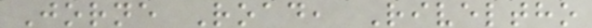Jorne Road, Riveltho
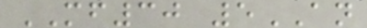MF30 5AN
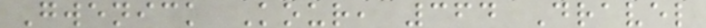Gwenick Kour, 364 Dravel
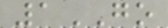1GO
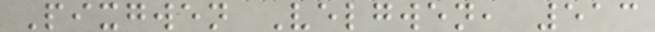Pixgwen Velgwen, 513
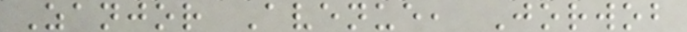Zanjor Avenue, Jorwob
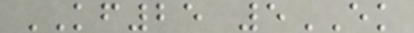KF25 5EK
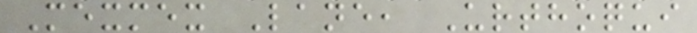Mexmex Lane, Urthoqui
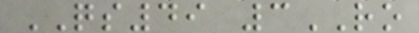QS49 3RO
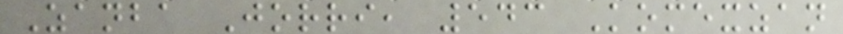Zanba Jorri, 543 Komexzan
